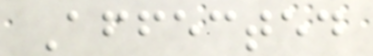Affected
